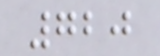720
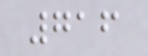716
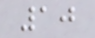10
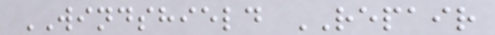WINDSHIELD REPAIR
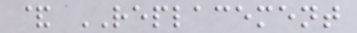& REPLACEMENT
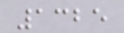1325
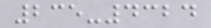235-4324
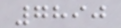7890
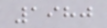1980
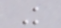K
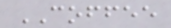COFFEE
